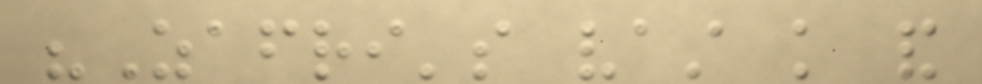"Zafri's vast knowledge and
